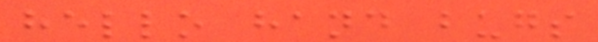hello hand bugs
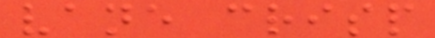vane crisp
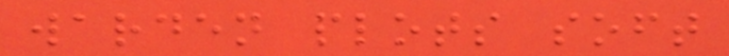warden plots soft
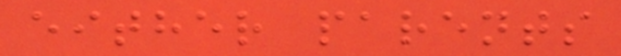either parents
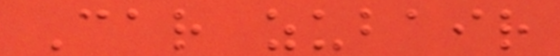Car zubair
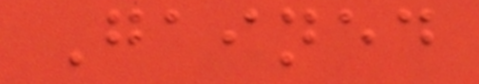Gained
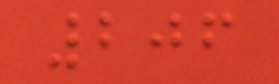206
